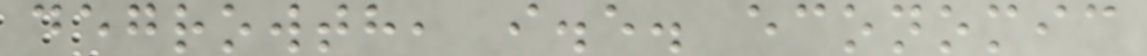degrowth, i.e. economic
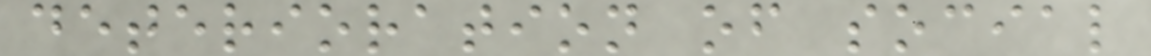deterioration of social
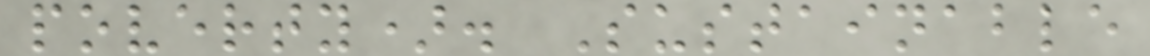poverty). Sustainable
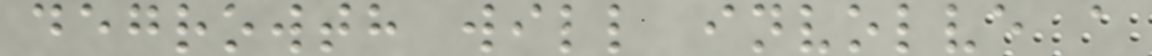degrowth will involve a
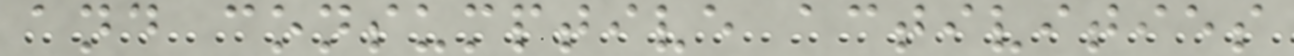and consumptive activities
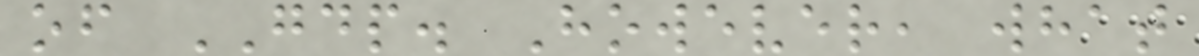of GDP. However, what
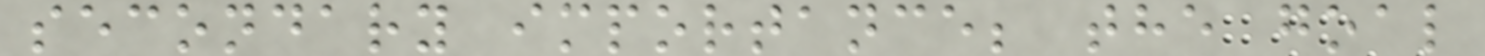secondary importance; the goal
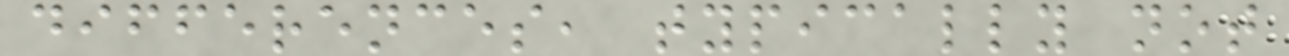differences, typically not
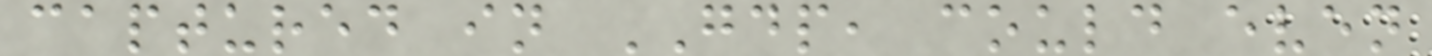captured in GDP, could even
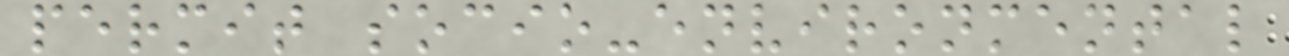permit socio-environmental
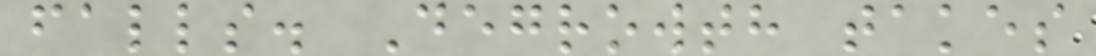falls. Degrowth takes
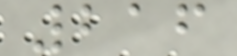216
